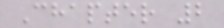Chapter 2
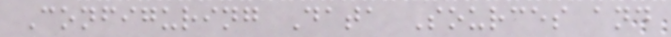Configuring Data Sources and
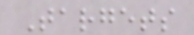Targets
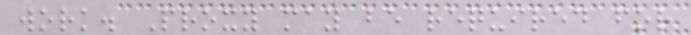work. Proxy may be required for
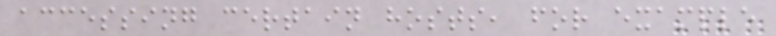accessing certain hosts, for example
